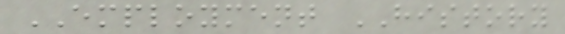EMPLOYMENT HISTORY
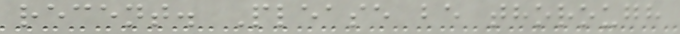recent. Please be thorough
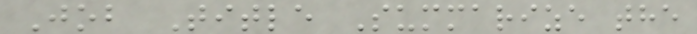Job Title Summarize the
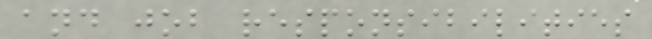and job responsibilities
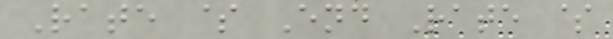Rate $ End Rate $
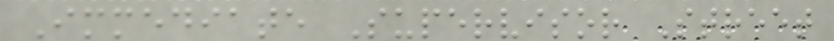Immediate Supervisor Street
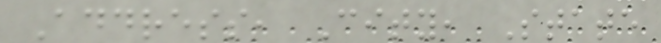Address, City, State
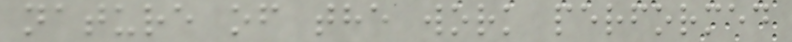nature of the work performed
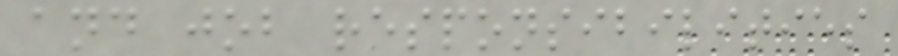and job responsibilities
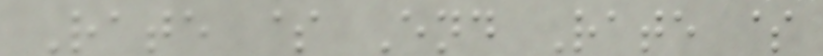Rate $ End Rate $
